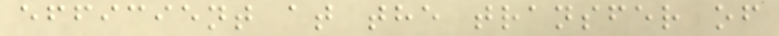efficient at the transfer of
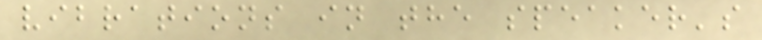vibrations in the speaker's
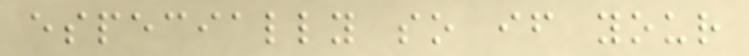especially so if your
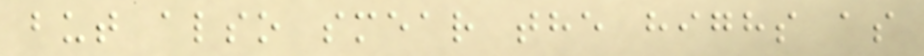but also smear the highs as
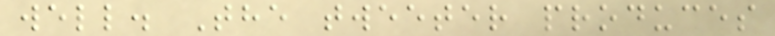well. The tweeter produces
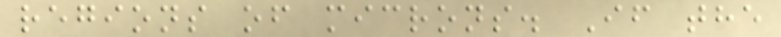regions of microns. If the
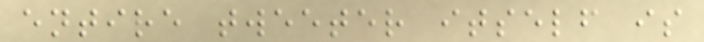entire tweeter itself is
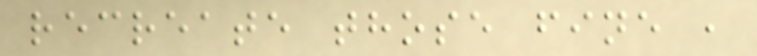recreate those fine ,
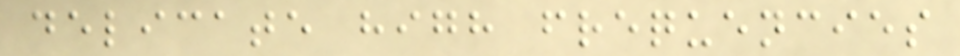delicate high frequencies
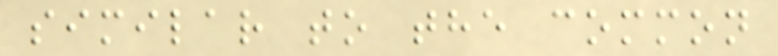similar to the common
